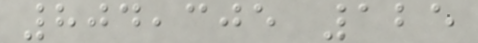804,305 125
